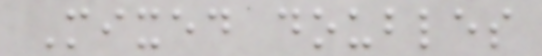Mixed doubles
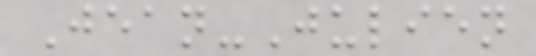Jean-Julien
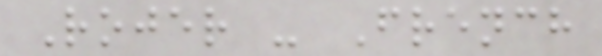Rojer - French
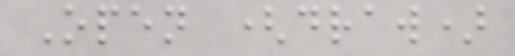Open (draw)
